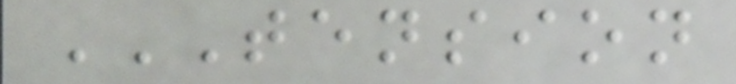TENSION
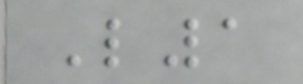L1
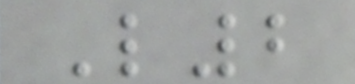L2
